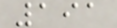191
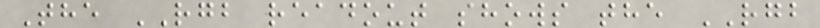The RGB readout shows the RGB
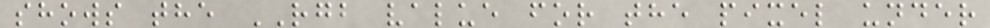shows the RGB value for the pixel under
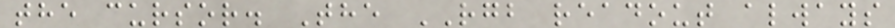the cursor. The RGB readout always
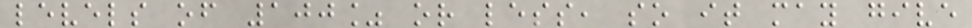levels of 100% or less, so it may give
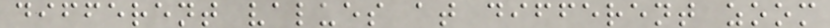different values at different zoom
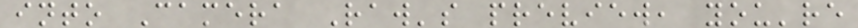into Camera Raw's preview, you're
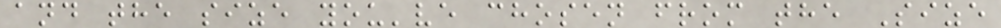and the size you've chosen from the Size
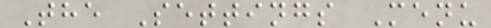The Settings Menu
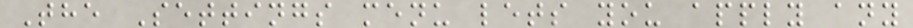The Settings menu lets you apply any
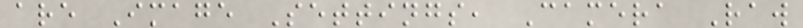are Image Settings, Camera Raw
